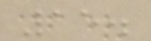15.
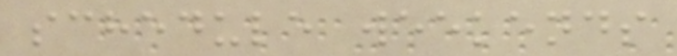schedule weekends
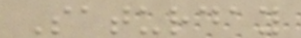Saturday
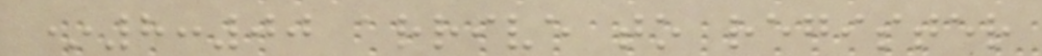*8:00 arrive to register
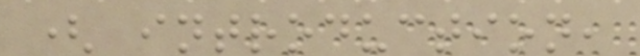( introduction,
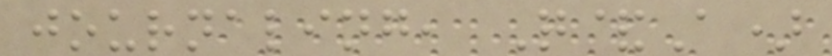journaling, Q&A)
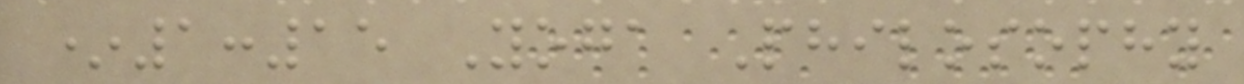*1:15 Yoga Philosophy
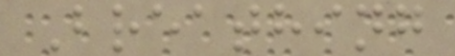Breathing
